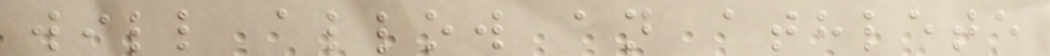will allow an athlete
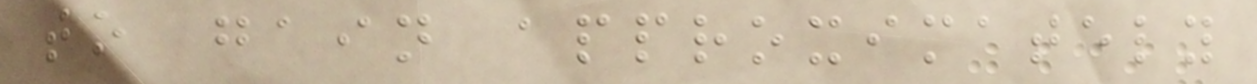to gain approximately
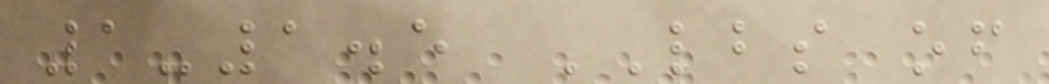1-1.5 LBS of
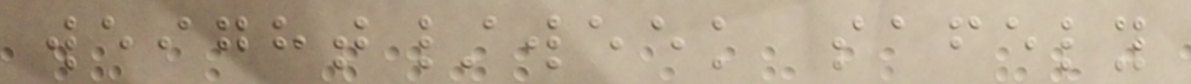weight/week safely
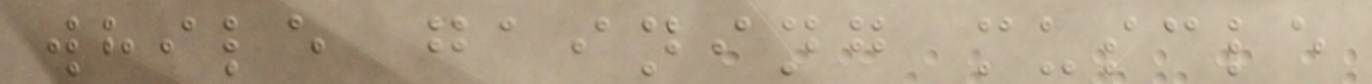while gaining muscle
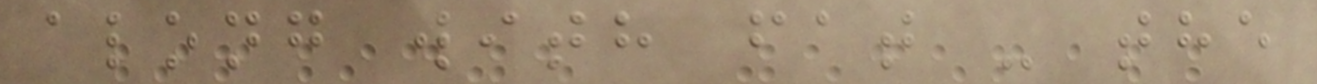along with fat - the
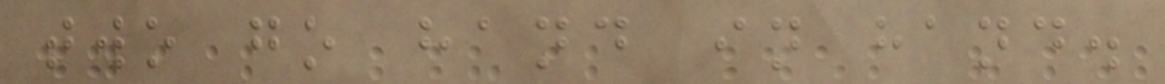two go hand in hand.
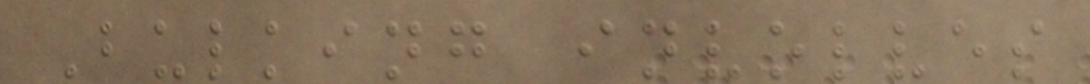Bulking involves
